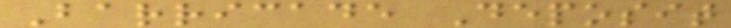Barricade Deposit
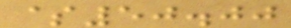$50.00
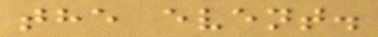the event.
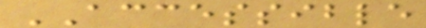ACCESSIBLE
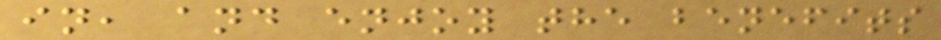in, and enjoy the benefits
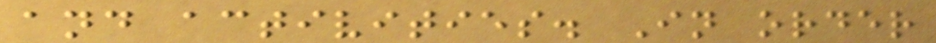and activities. In order
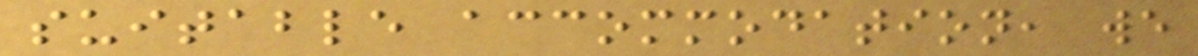suitable accommodation, we
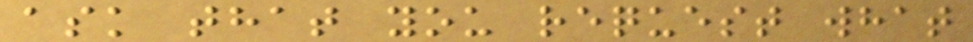ask that you request what
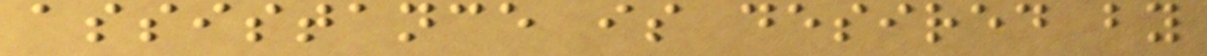assistance is desired by
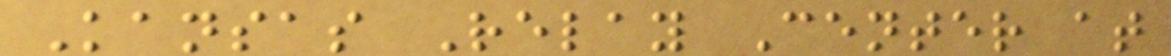Kansas Relay Center at
